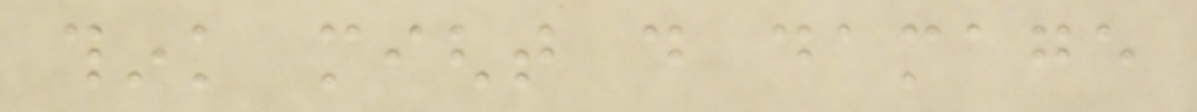think might do damage
